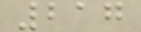217
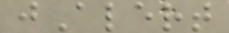jAlert
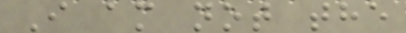I am not the
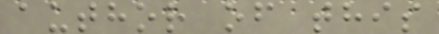author of this
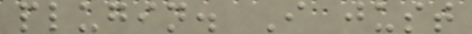plugin. I just
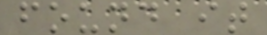found it
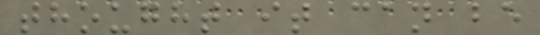thought it can be
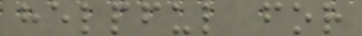helpful for
